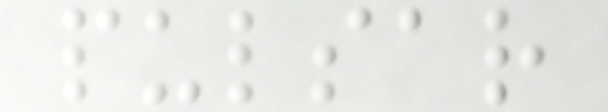pulsar
